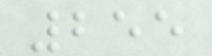255
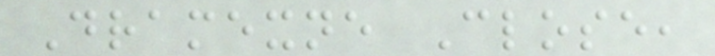Dramexne Close,
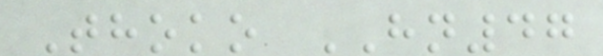Thoko HN47
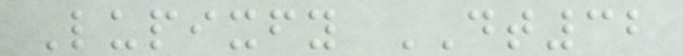Lupixfy DT32
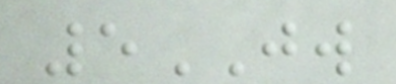5JW
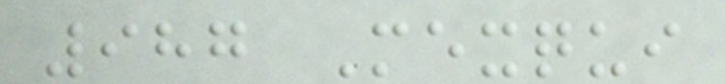987 Mexqui
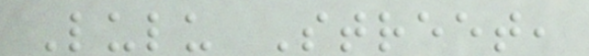Lulu Street,
